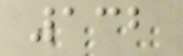132
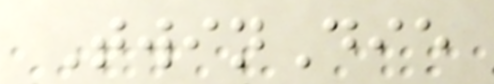TwinDie
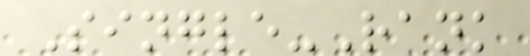Single-Rank
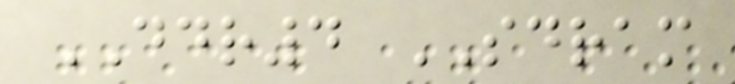DDR4 SDRAM
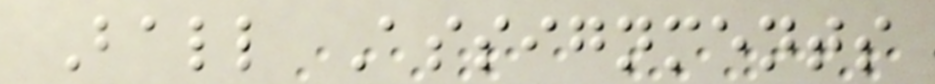Ball Assignments
